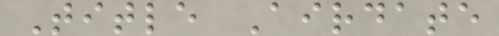Title Airdate
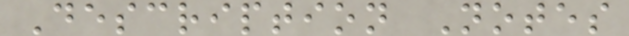Description Notes
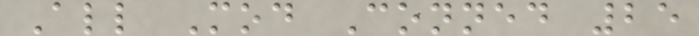All Mod Conned 25
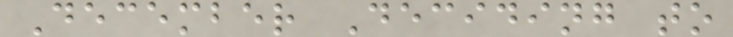December Deciding to
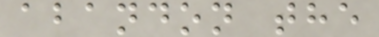abandon the
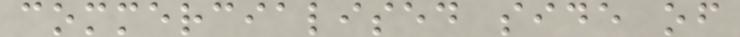commercialised side of
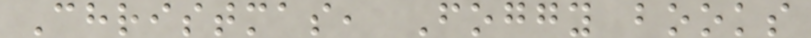Christmas, Foggy books
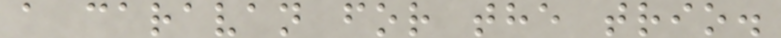a caravan for the trio.
